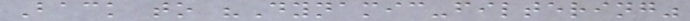Back to "Dynamic-filtering"
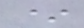*
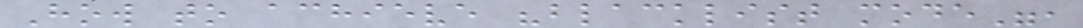How to achieve "blacklist mode",
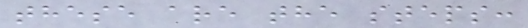these are the steps:
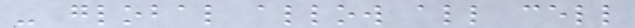- global allow all cell
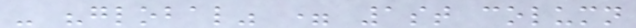- "global" = 1st column
